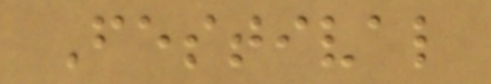Festival
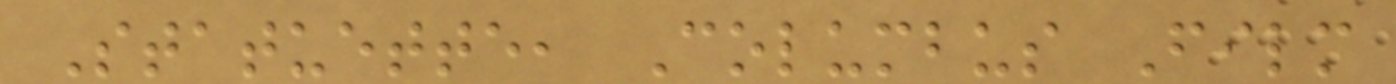Statuette, Columbus Film
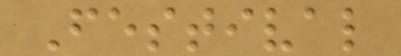Festival
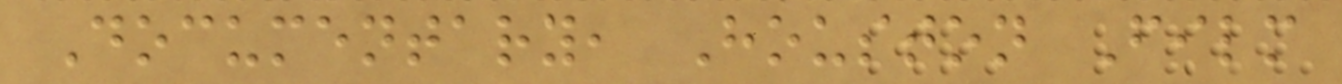Documentary, Houston Film
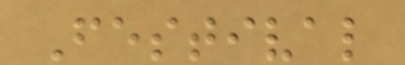Festival
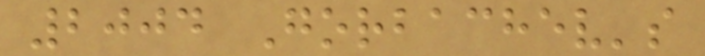2004 Gorbachev's
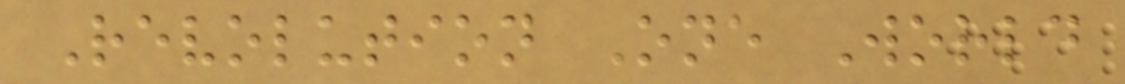Revolution One World
